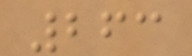263
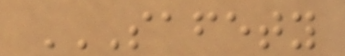SAFETY
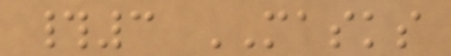#3 MASKS
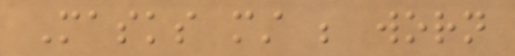Masks must be worn
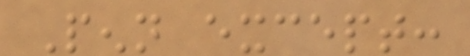Penn except:
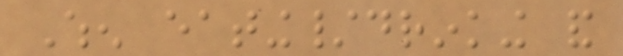When eating/drinking and
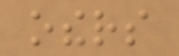others
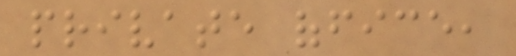private office,
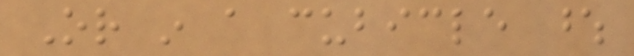Or in a cubicle whose
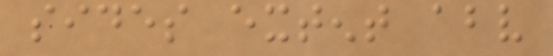sides extent above
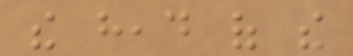the head of the
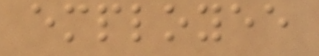employee
